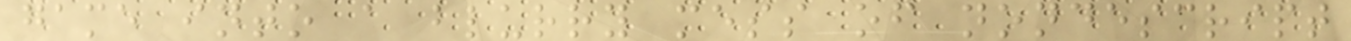game into a blurry mess of nondescript
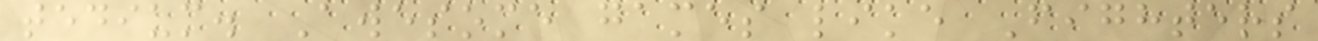tedium. Awesome games like Fighters
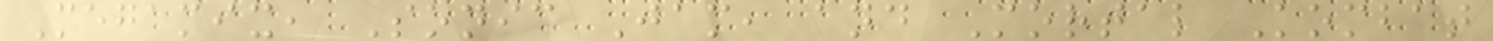Megamix, Sonic Jam, and Mortal Kombat
